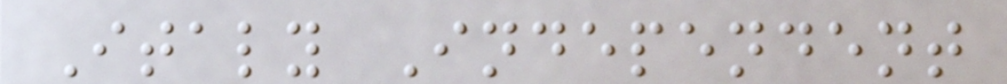Italy Independent
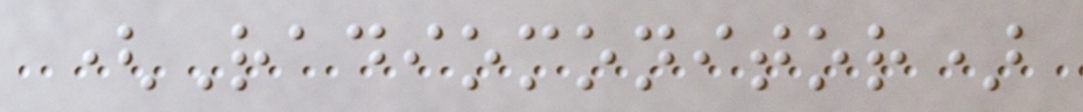(Radiomonitor)
